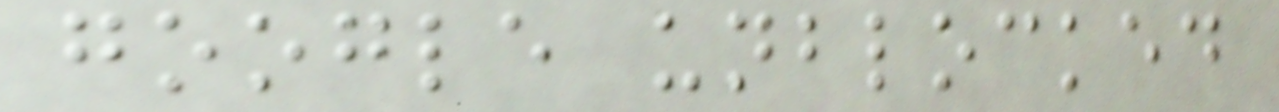google unblocked
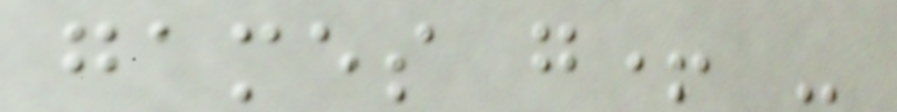games g+ -
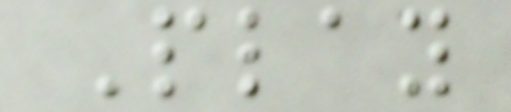Play
